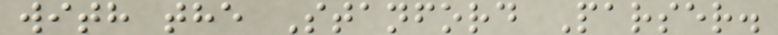with the Stanford Parser.
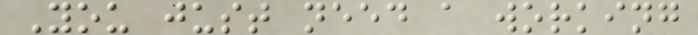You just need a working
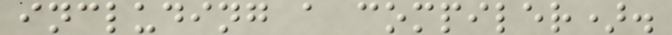including a compiler).
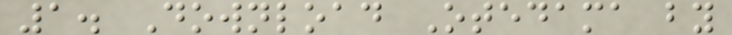1. Download Otedama by
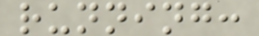running:
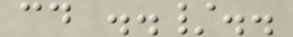cd ../..
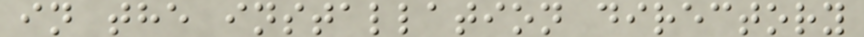in the installation directory
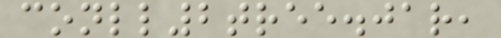conll2tree.jar,
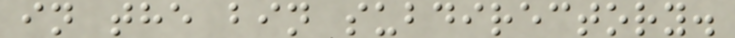in the bin subdirectory.
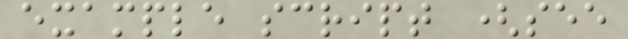example script (see
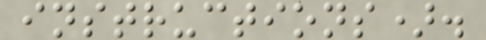instructions).
